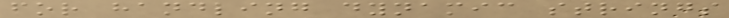for handling dynamic strings
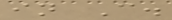in C.
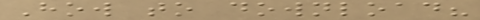How to download?
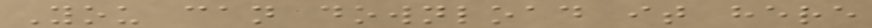You can download it here
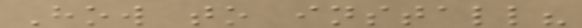How to install?
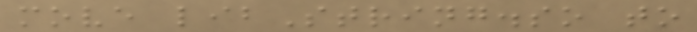move libString.so to
